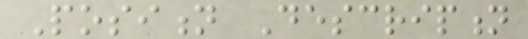Position Description
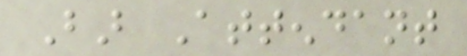Bar Attendant
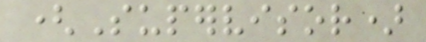(Supervisor)
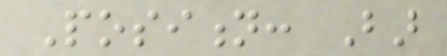Position: Bar
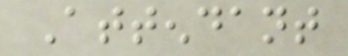Attendant
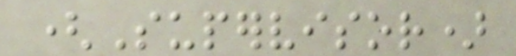(Supervisor)
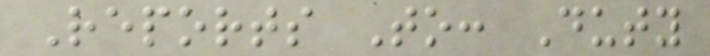Reports To: Duty
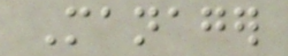Manager
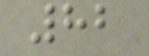82
